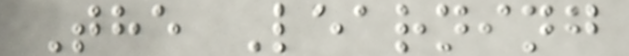The Learning
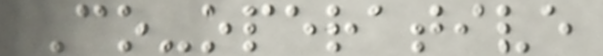Co-operative
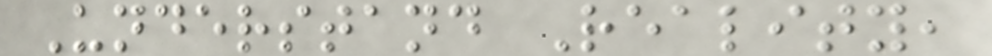Understand Reality,
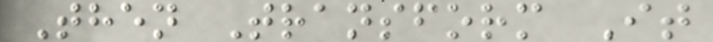Then Transform It
